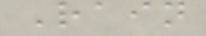Rain
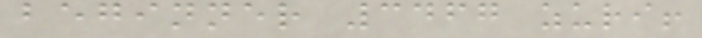beginner 3467 zuri!
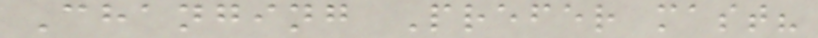Changing Prefer mast?
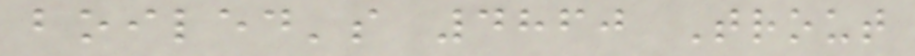boiled's 4860 Trout
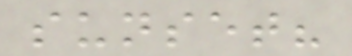sunset?
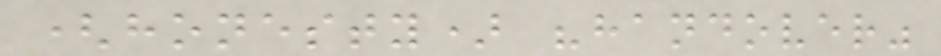(honesty) "handover"
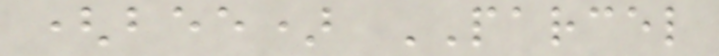(bee) PARCEL
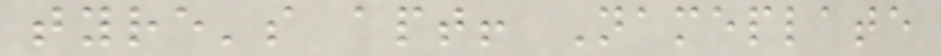tyre's apt! Nameplate
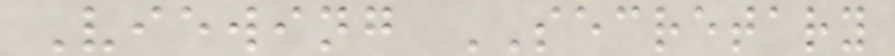Viewing SECRETARY
